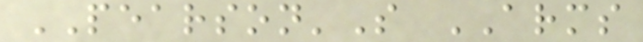PEARSON'S ARMS
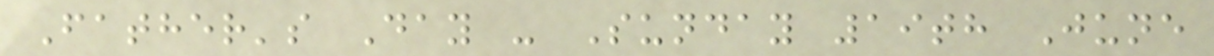Father's Day - Sunday 19th June
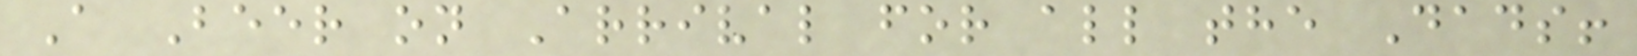A Beer on Arrival for all the Dads!
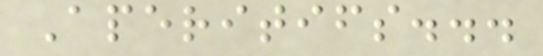Aperitifs...
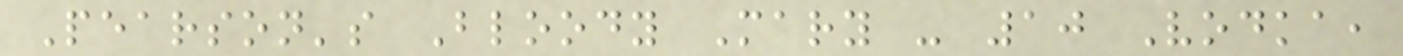Pearson's Bloody Mary - 10 Vodka,
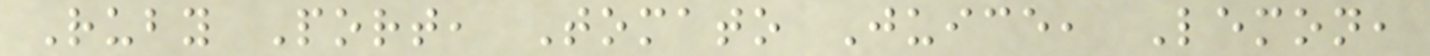Ruby Port, Tomato Juice, Lemon,
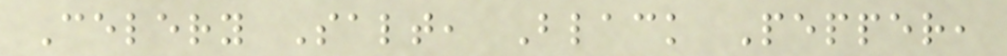Celery Salt, Black Pepper,
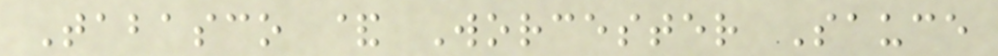Tabasco & Worcester Sauce
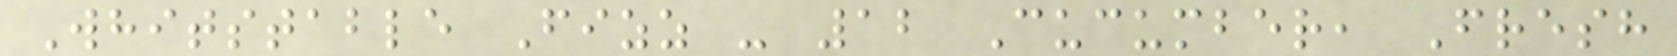Whitstable Fizz - 12 Cucumber, Fresh
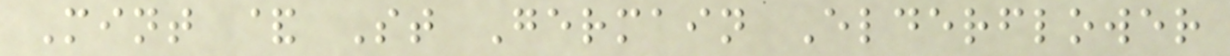Mint & St Germain Elderflower
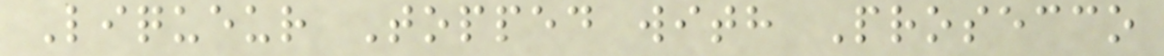Liqueur Topped with Prosecco
